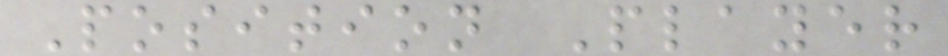Position Player
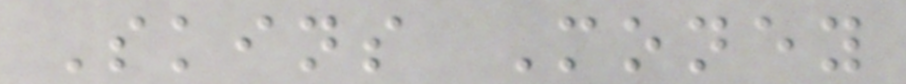Skins Money
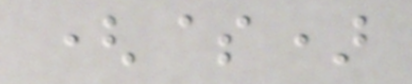($)
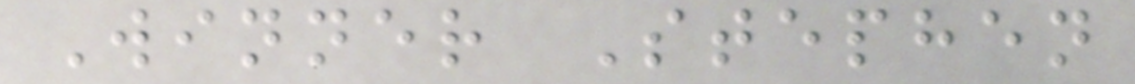Winner Stephen
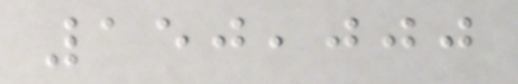150,000
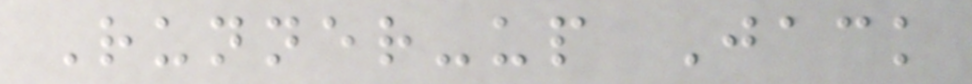Runner-up Jack
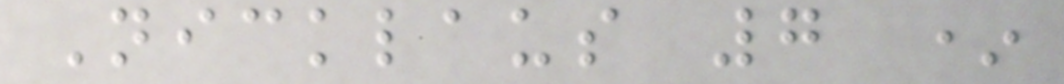Nicklaus 7 *
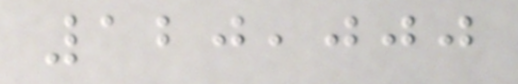120,000
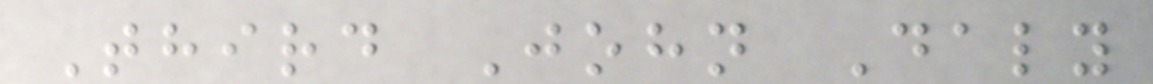Third John Daly
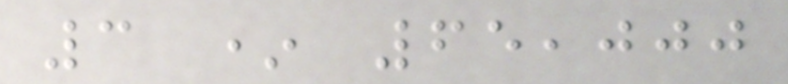3 * 65,000
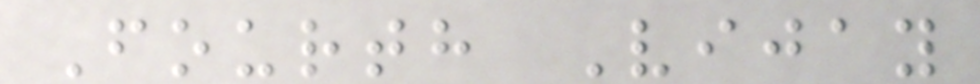Fourth Vijay
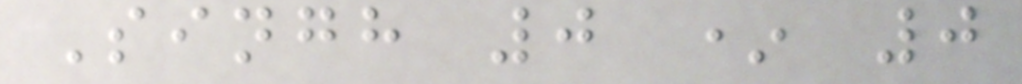Singh 0 * 0
